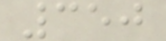350
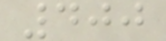400
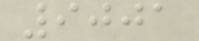9001
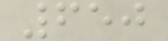650
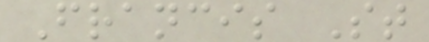Francis St
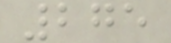275
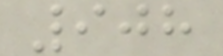908
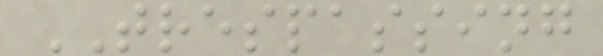TRESPASSING
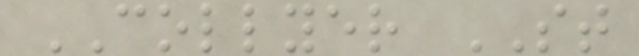COLLYER ST
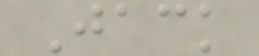Jack
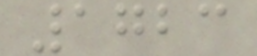1723
